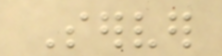Server
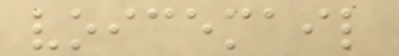voicemail
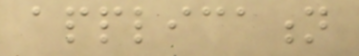application
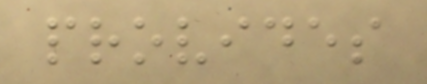provides
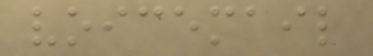voicemail
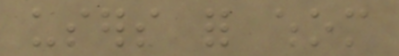users for whom
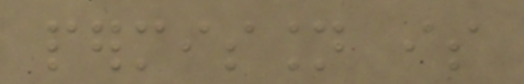permission is
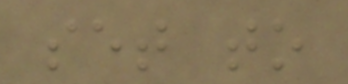set to
